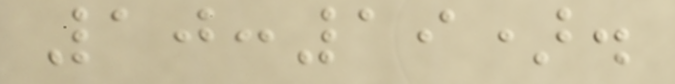10:19).
